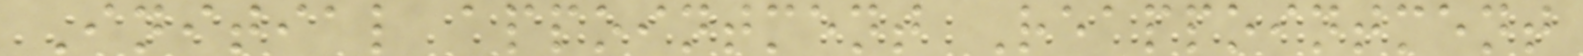Initial appointment Reappointment
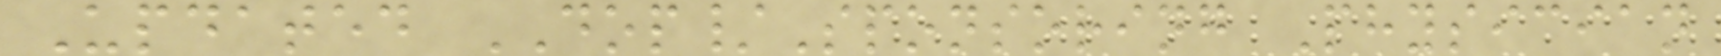Updated DOP/Sponsoring Physician
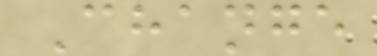Change
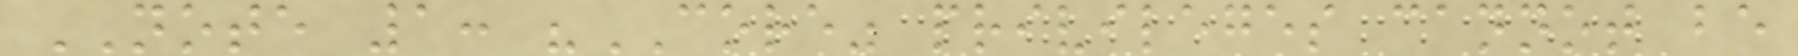NOTE 1: "CORE" privileges cannot be
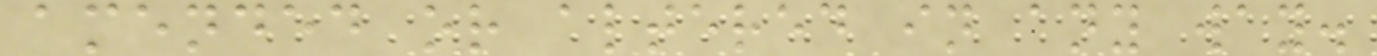amended or altered in any way.
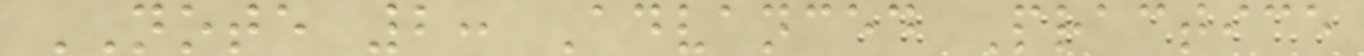NOTE 2: Advanced Practice
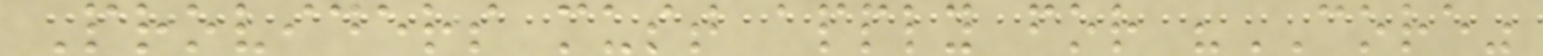Providers must apply for "CORE"
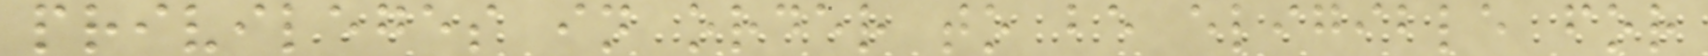privileges in order to be eligible for
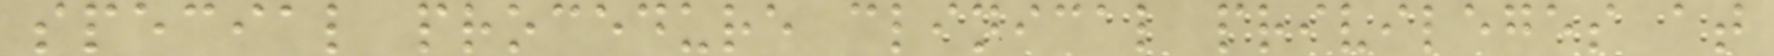special procedure clinical privileges at
